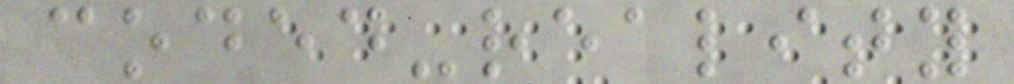coded-reality
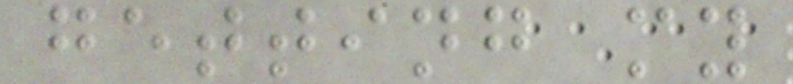getting my
